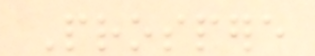Prospere
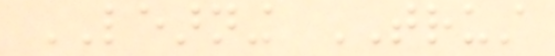LEARNING TRUST
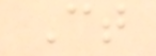Ct
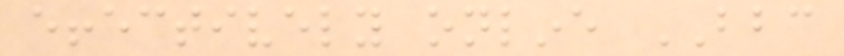effectively online BBC
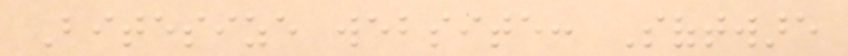Bitesize website: Software
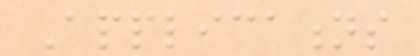Applications
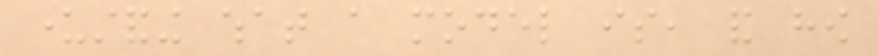understanding what a model is, and how
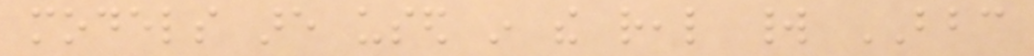models are used in the real world BBC
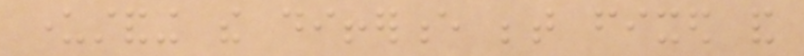understanding the difference between fixed and
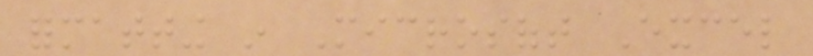formatting in Microsoft Excel
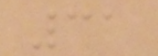31
